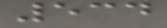534
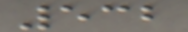532
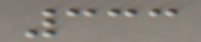333
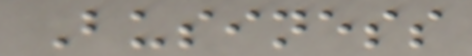Business
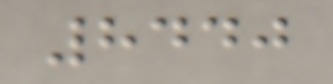8440
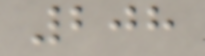208
